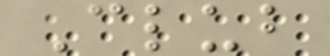Club
